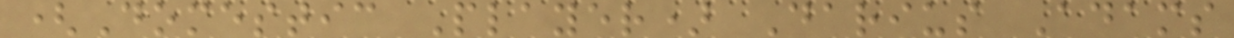(Domestic Player) Darius Adams
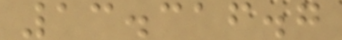13.316.7
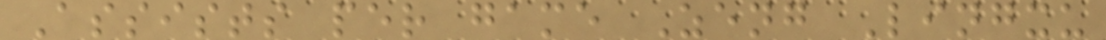Assists per game Zeng Lingxu
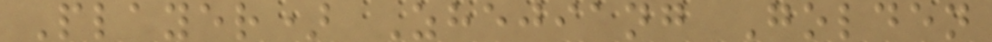Player) Zhejiang Golden
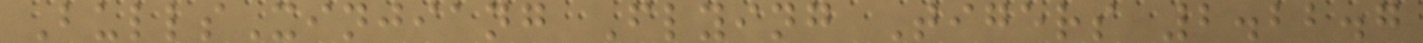BullsXinjiang Flying Tigers 2.22.7
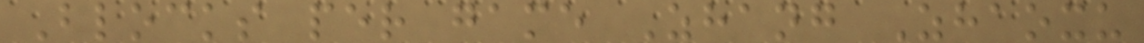Blocks per game Zhang Zhaoxu
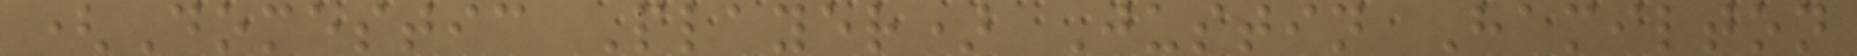(Domestic Player) Justin Hamilton
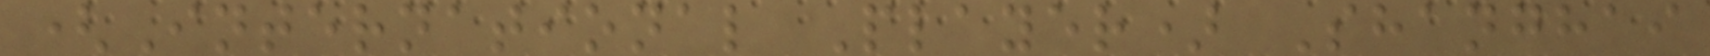(International Player) Shanghai
